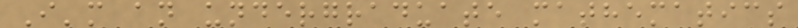I'm an undergraduate mathematics
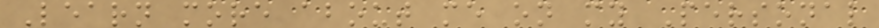Learn more about me on my Personal
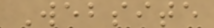Website
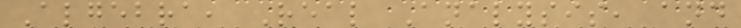Algebra, Real Analysis, and
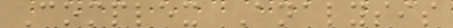Complex Analysis
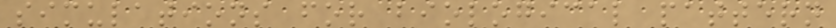simulations for biological pattern
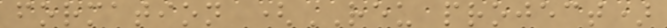formation (REU project)
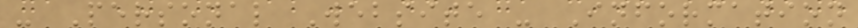- Personal Website - Information
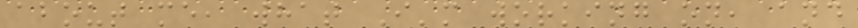about me, what I'm working on, and
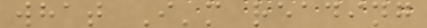what I'm reading
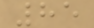85
